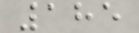185
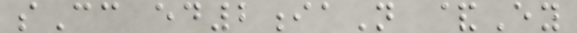sCc ed2iaN &Ey
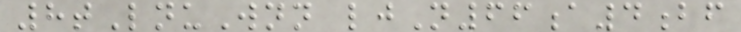8tLnuWnn ljN66a4bf
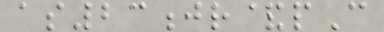as23jr&pC
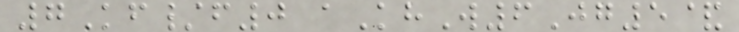7Kf/f0 aKhW6Jg5&
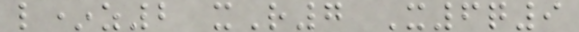l*z2 xR7 X6q9
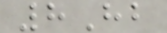8Hb
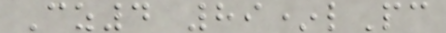Cz4 89*lPc
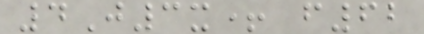4J3x+ f62
